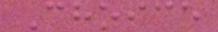Choice
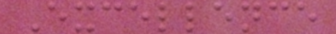Excellence
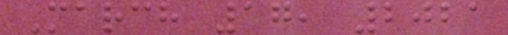March 17, 2021
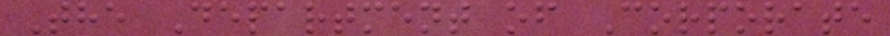The Department of Corporate
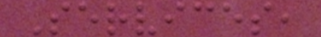Services,
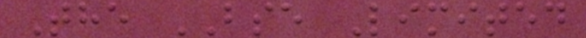The BSE Limited
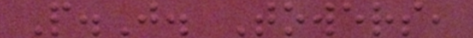P.J. Towers,
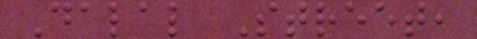Dalal Street,
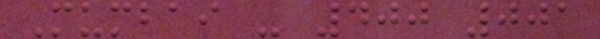Mumbai - 400 001
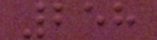258
